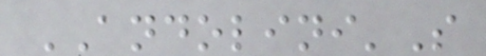ANDOLINI'S
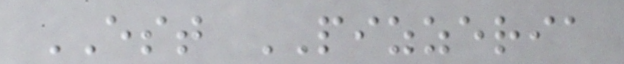EST PIZZERIA
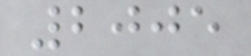2005
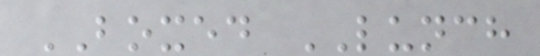BOXED LUNCH
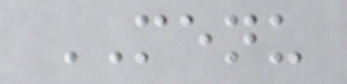MENU
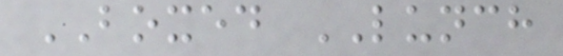BOXED LUNCH
